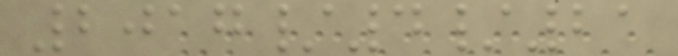2017/4/21
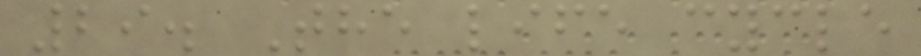29. The life cycle
